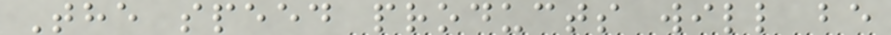The speed products will be
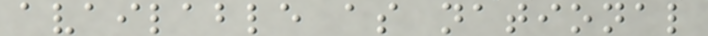available as national
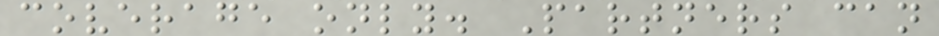coverage only. Partners can
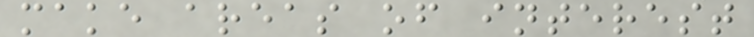make areas of interest
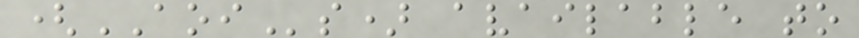(AOIs) available to
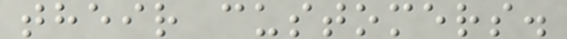their customers.
